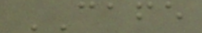CAFE
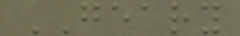GEARY
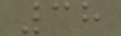38
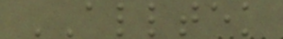ALLTEK
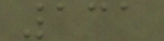131
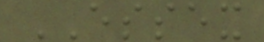ESSEX
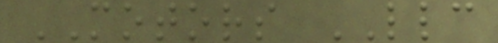MOTORS LLC
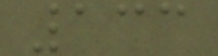133
